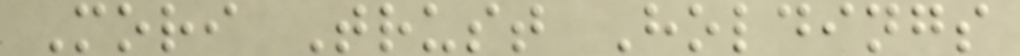Mori Trust Holdings
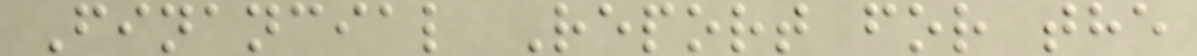Financial Report for the
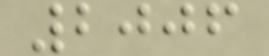2006
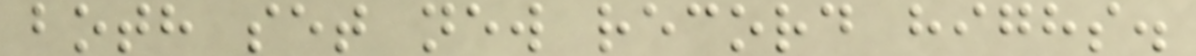both set new record highs.
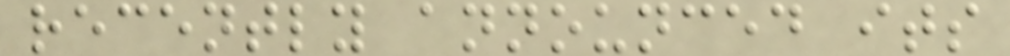recently announced its
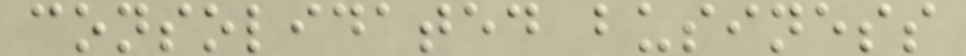consolidated business
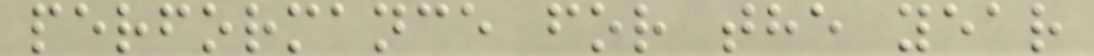performance for the year
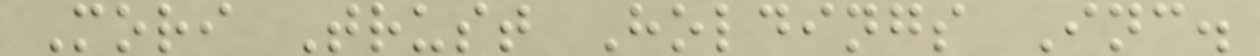Mori Trust Holdings Inc.
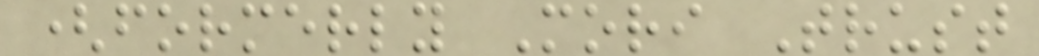(formerly Mori Trust
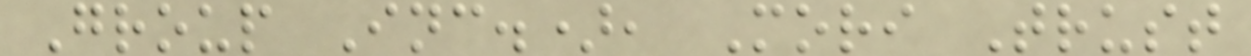Group Inc.), Mori Trust
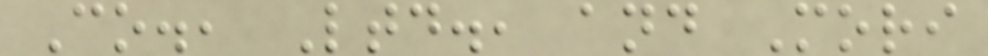Co., Ltd., and Mori
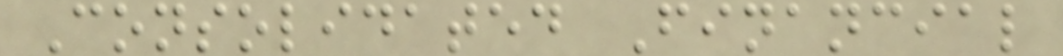Consolidated Financial
